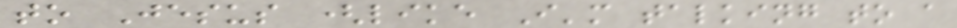to Jesus (like I'm talking to a
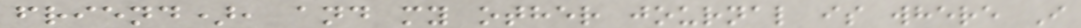friend), and my other journal is where I
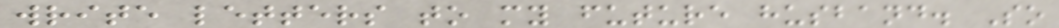write letters to my future husband. So
